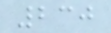230
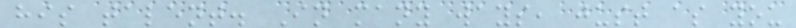his talent. In many ways, just as you
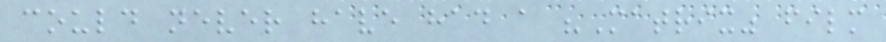could never have had a "Matrix" film
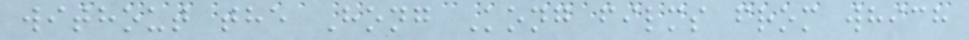without the Hong Kong films from which
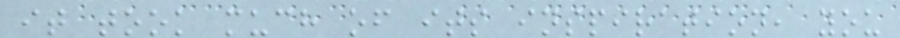it took much of its inspiration, you
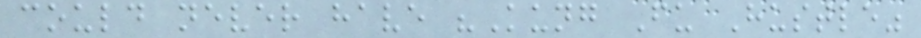could never have "Kung Fu Hustle"
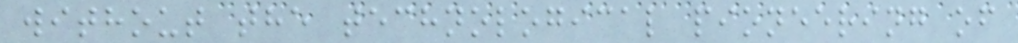without the technological pioneering of
